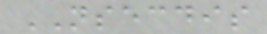NSECDIS
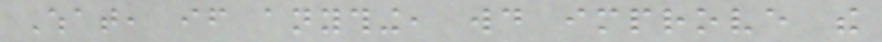What, if anything, would improve the
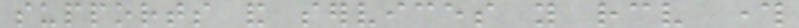supports and services you receive through
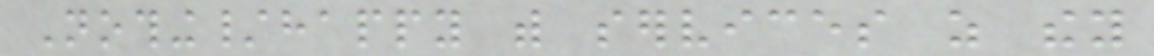Nothing/happy with services as they
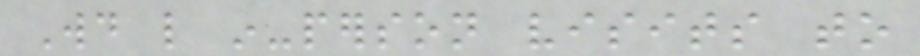Would like in-person visits to
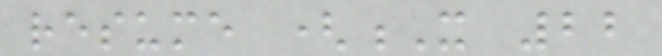resume (X 22
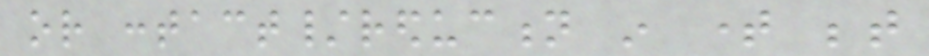or contact/reduction in time between
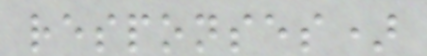responses)
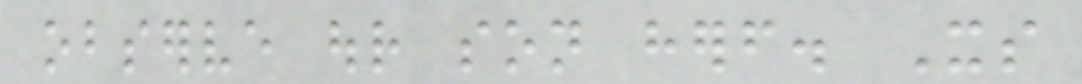observe our son herself. Its
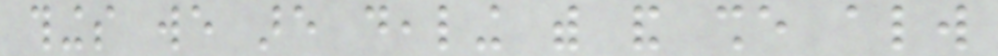things we are dealing with and she always
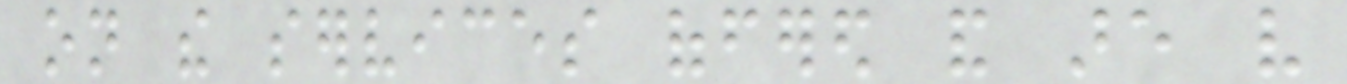on the services offered and are very
